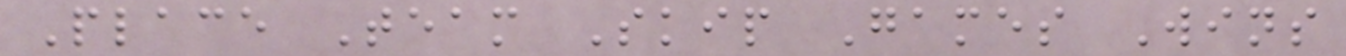Place Team Skip Games Wins
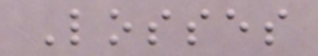Losses
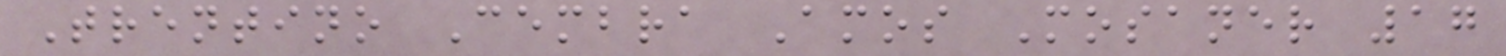Trentino Cembra Amos Mosaner 17
